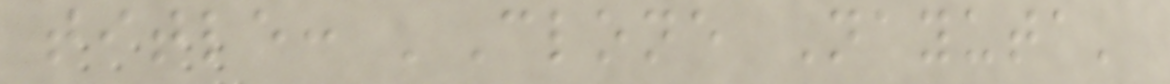title: 'Clone Nayuta'
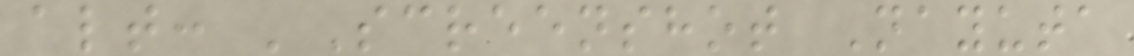alt: 'Screenshot Nayuta
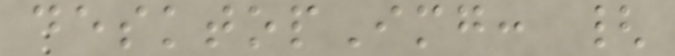desktopImg: {
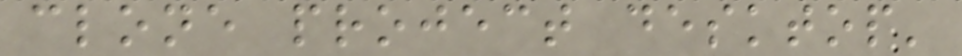clone project desktop'
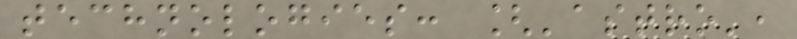technologies: ['astro',
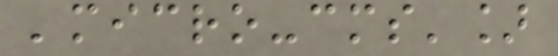'micro-cms']
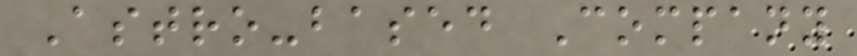Astro-based Company
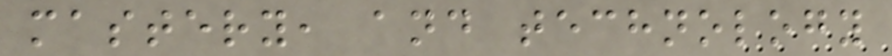mastery, and technology
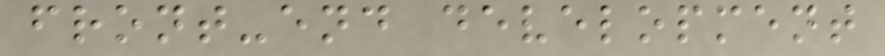front-end development
